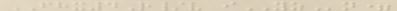FHX4R/v iYZn=
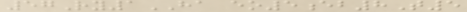57Ry1HA eo5eb8T5
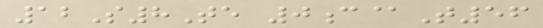12S8Te 0c@T56
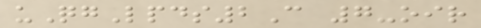uQgLpds2C 7-oir
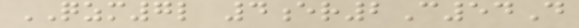QZM7l 4er2C54D
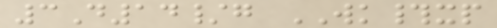3D14/g WK#xp
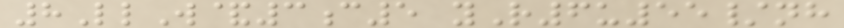8LlW&3c5 yR6u55/nh
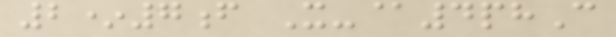2*7f X-@4phC
